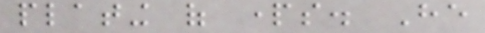plating of parts. He
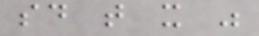said that it was
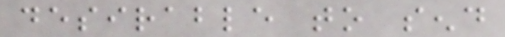desirable to send
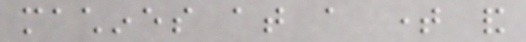machines at a time and
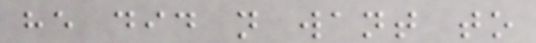he did not want to
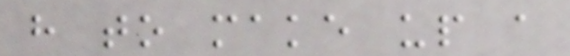have to make up a
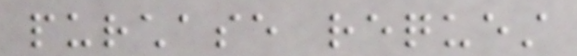purchase request
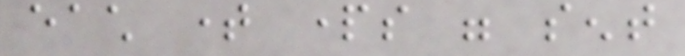each time parts were sent
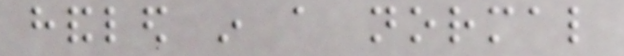handled in a normal
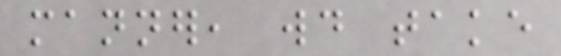manner, would take
